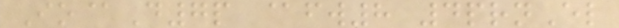Io@D7p @fw8 4prnEl
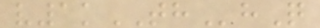v1kTHhQ
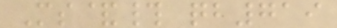Ms&# qb719
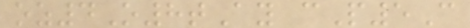oz4O8tAy cP5C
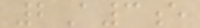2A3e
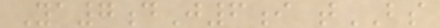Ya7dJ6i tBS
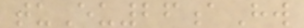tuEu26aHw
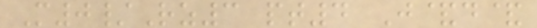M0/Rz3 pt4 J&d&
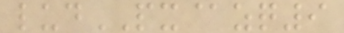ludPX@zq9
